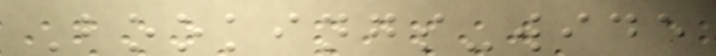Bookings-wide
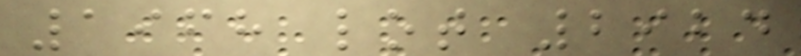1968 lot 2924
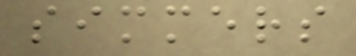simmers
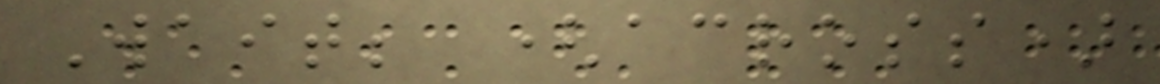Wait; (across)
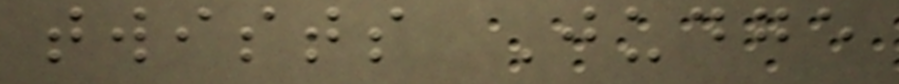twists Judge
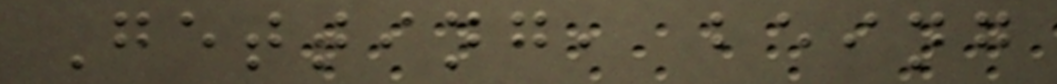Getting, being
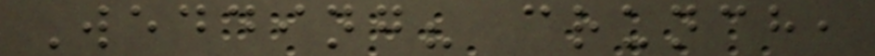Wedding? crunch,
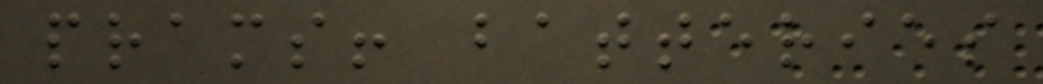prams! batteries
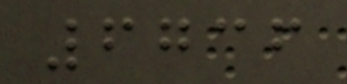6736
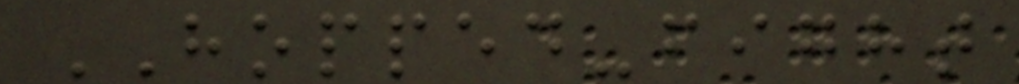HOPPED-fight
